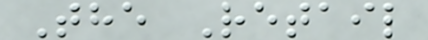The Retail
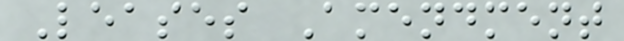Leases Amendment
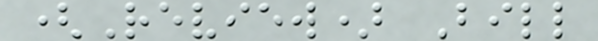(Review) Bill
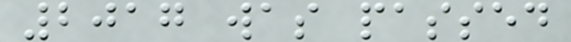2017 was passed
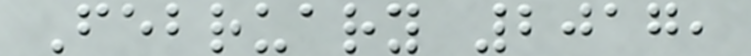February 2017,
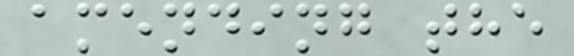amending the
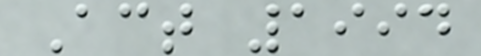Act 1994
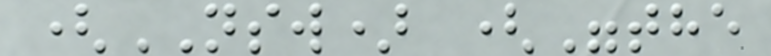(NSW) ("the
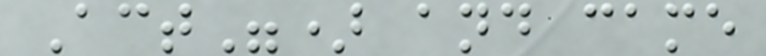Act") and came
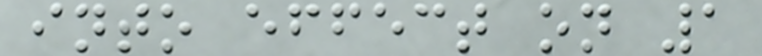into effect on 1
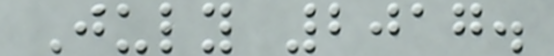July 2017.
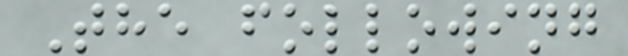The following
